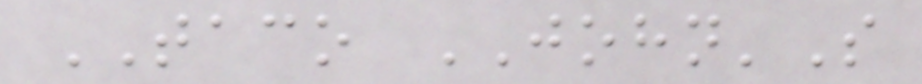TACO JOHN'S
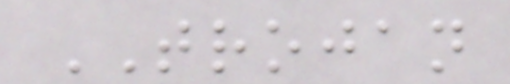TROJAN
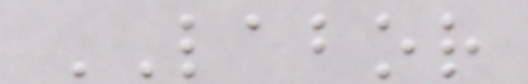LABOR
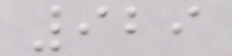929
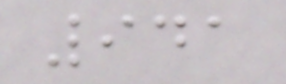941
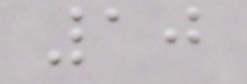10
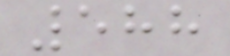588
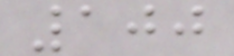100
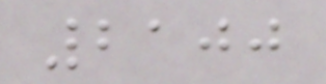2100
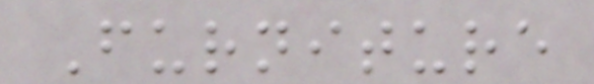Furniture
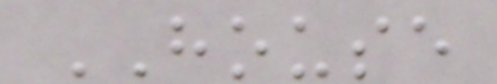HOUSE
